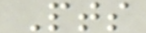Pts
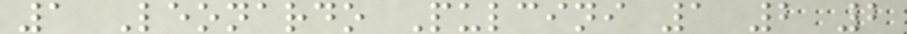1 Leonardo Pulcini 1 2 2
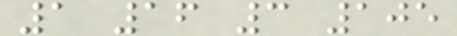1 16 3 105
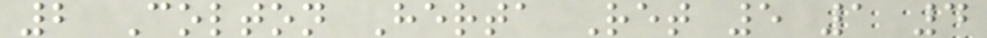2 Colton Herta Ret 5 1 4
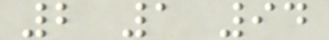2 1 94
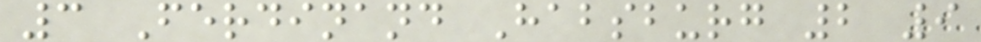3 Ferdinand Habsburg 2 9
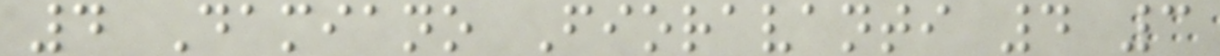4 Damiano Fioravanti 4 3
